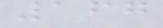167
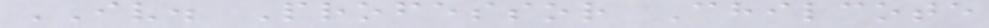IV. Professor Chilcote
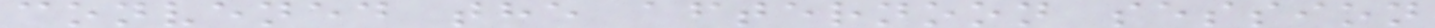convened the afternoon session
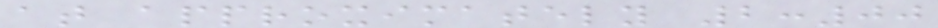at approximately 2:00
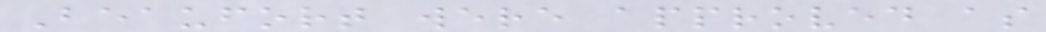Beaufort were approved as
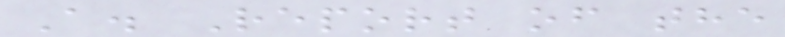A. Report of the
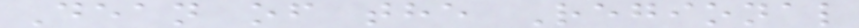Dean of the Regional
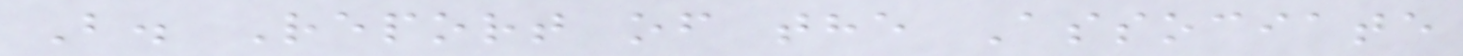B. Report of the Associate
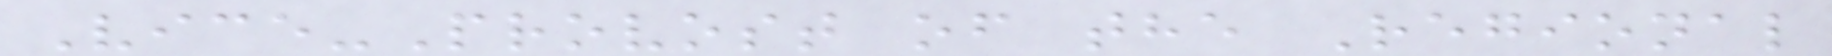Vice-Provost of the Regional
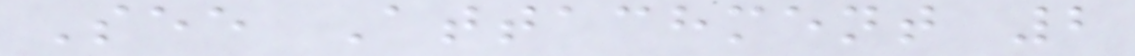See Attachment 2
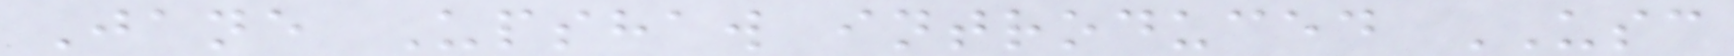Jane Upshaw introduced USC
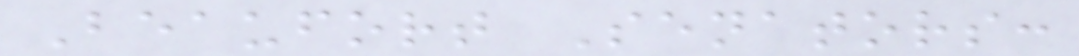Beaufort Senators:
